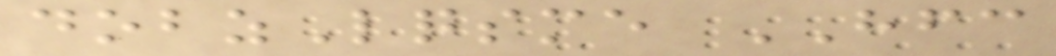dobzLqsme HFC
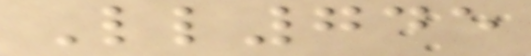Ll745
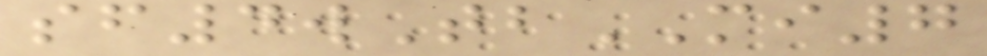sf4wTbMI7
